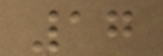17
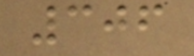306
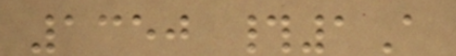1350 #1A
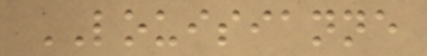LOUISIANNE
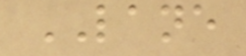LANE
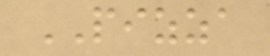PIZZA
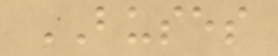BUSES
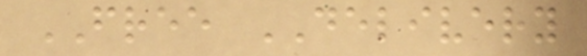FREE DELIVERY
